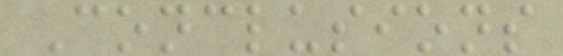Conclusions
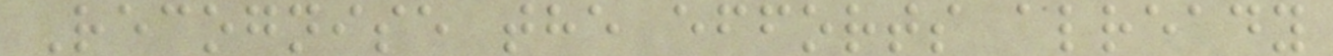Recognise the efforts already
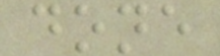done
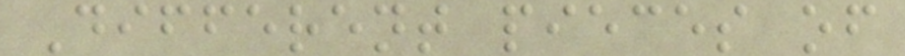Different pieces of
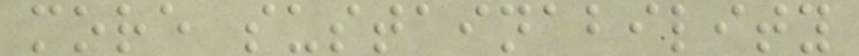more sustainability
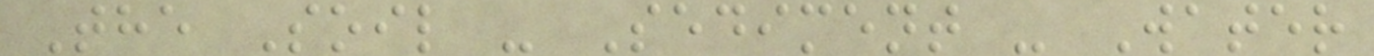The Soil - Sediment - Water
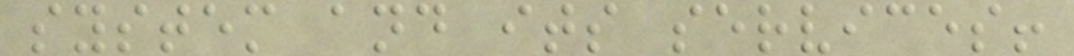system and its services!
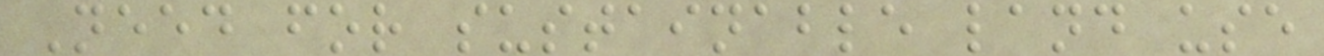Need for sustainable land use
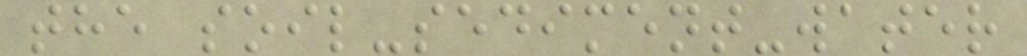the soil-sediment-water
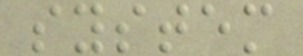system
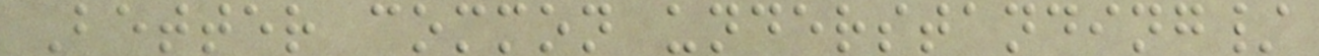Better common understanding/
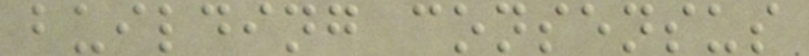building consensus
